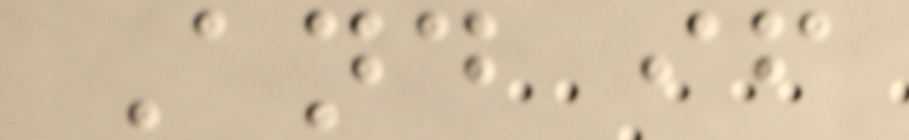And if
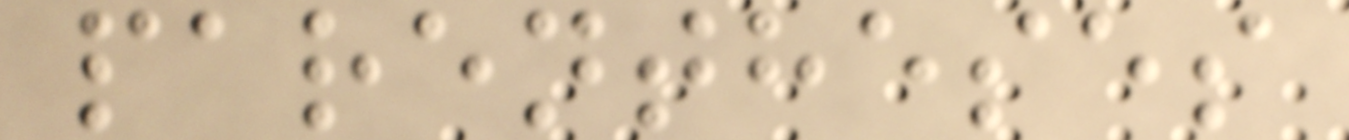parentheses
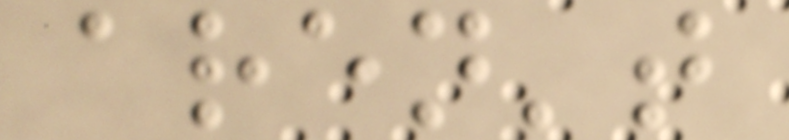aren't
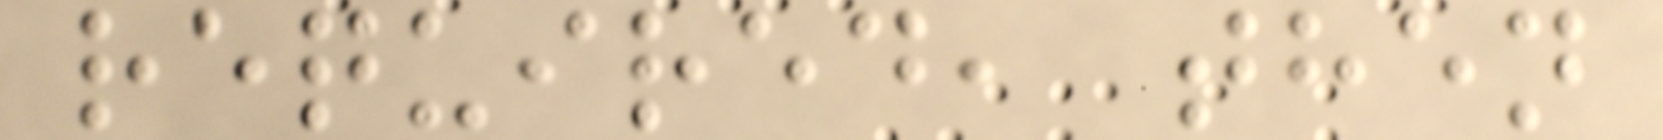required, then
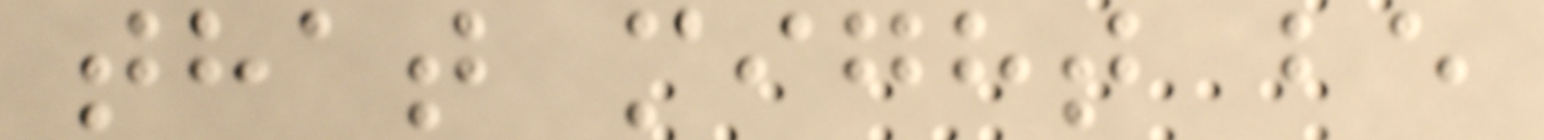that might be
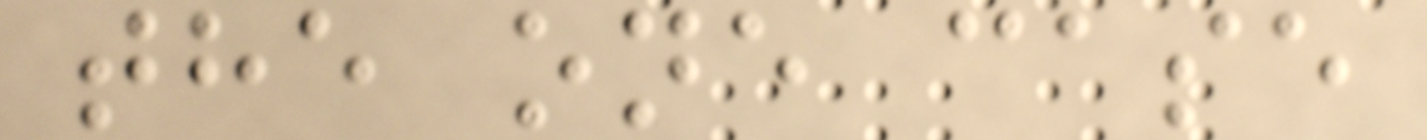the one case
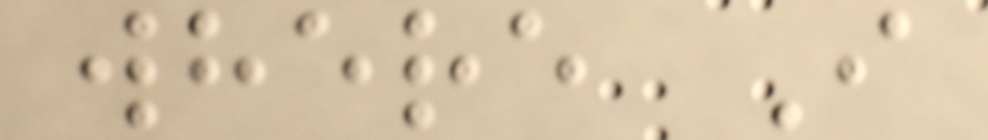where I
